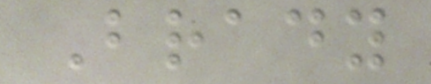Brady
